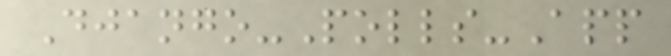Django-Polls-App
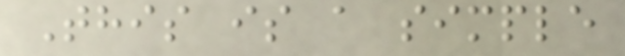This is a simple
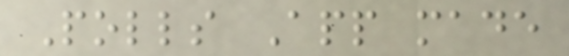Polls App made
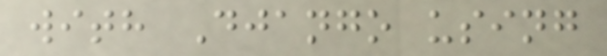with Django using
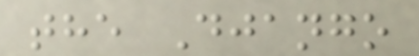the Django
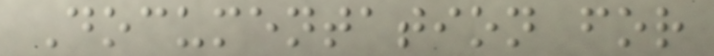Documentation for
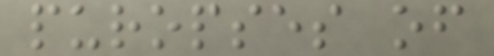puropses of
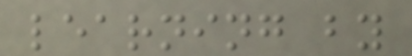learning by
